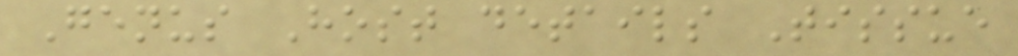Genus Host details Tissue
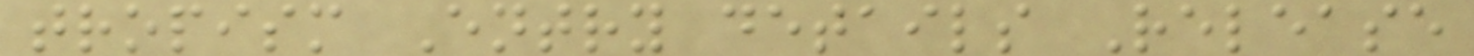tropism Entry details Release
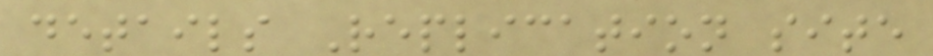details Replication site
